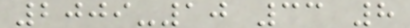2009-10 33 8
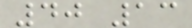40 13
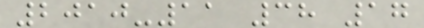2010-11 38 17
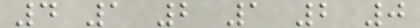4 1 2 1 2 0
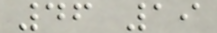46 19
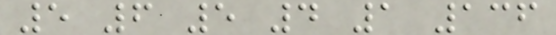5 6 5 4 1 136
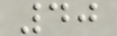40
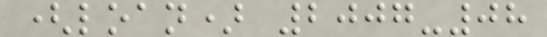(loan) 2007-08
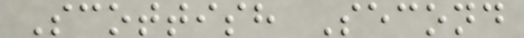Scottish Second
